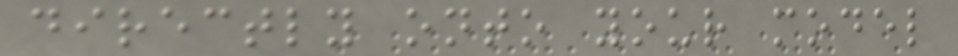directly onto your model
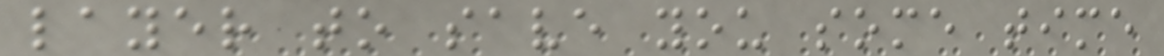layer to save you some time
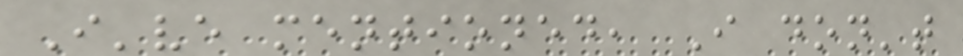I've mentioned, I don't
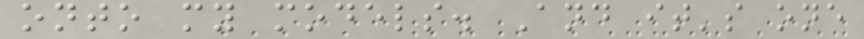onto my models. And it's one
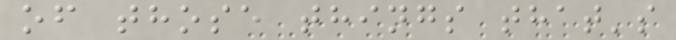of those things that's
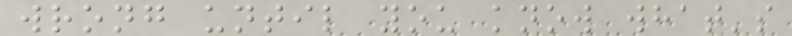wrong until you know what's
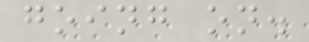going on.
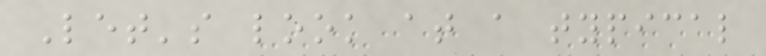Let's look at a typical
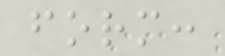form:
